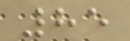85
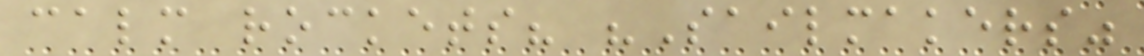calm rockets? "Sailmakers"
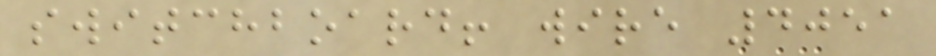switchboard! wire 4051
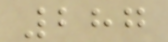287
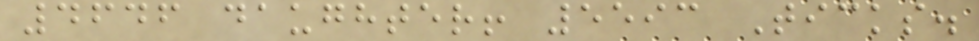4646 daughter! 5593 Ticks.
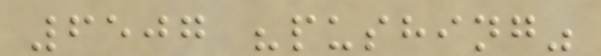6507 "pushing"
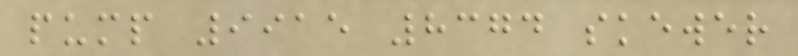pump 9915 8374 skewer
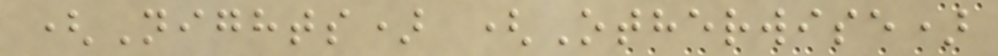(Nights) (Otherwise)
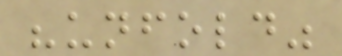"unfold"
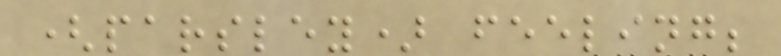(parsley) feeling;
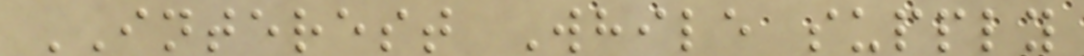INTEREST While supply
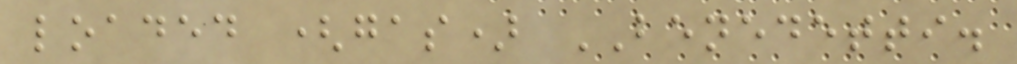loaded (gas) BENEDETTI.
